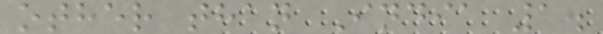other than India 1.
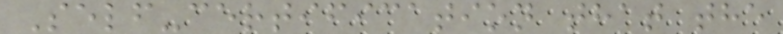Self-certification that the
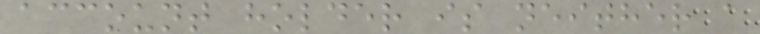account holder is neither a
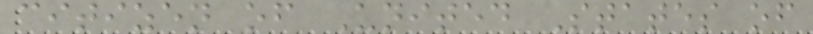citizen of United States of
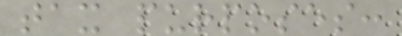tax purposes:
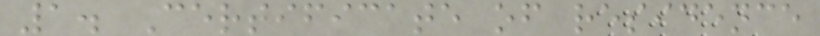1. Certificate of residence
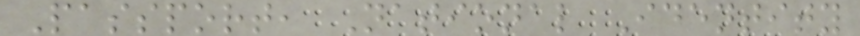Passport, National Identity
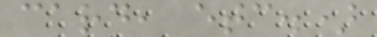card, etc.)
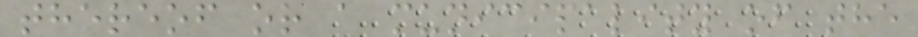thereof or a municipality of the
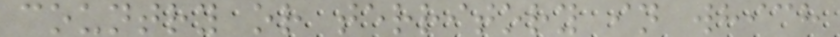country or territory in which
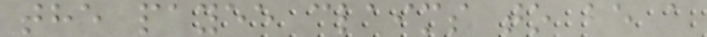the payee claims to be a
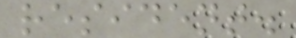resident.
